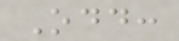Odd:
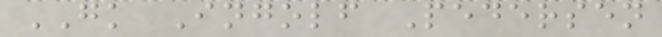GK Ingolf Pedersen
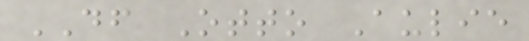DF Otto Aulie
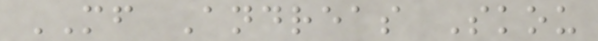MF Andreas Skou
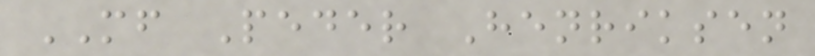MF Peder Henriksen
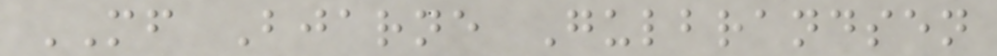MF Bjarne Gulbrandsen
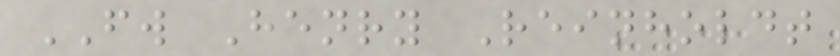FW Henry Reinholdt
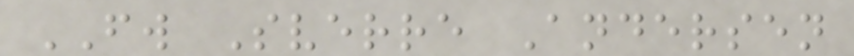FW Sverre Andersen
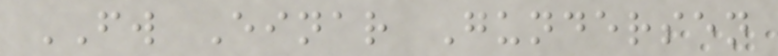FW Einar Gundersen
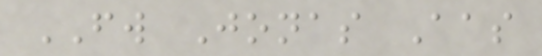FW Jonas Aas
